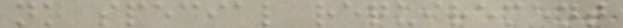no special requirement
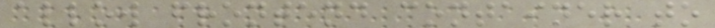allow frontend container to
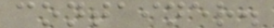container.
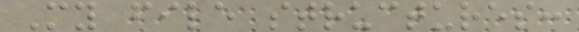My file structures:
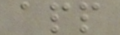app
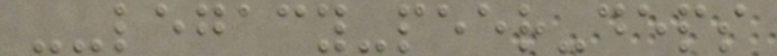--legacy-peer-deps
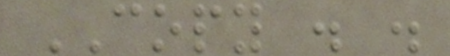COPY . .
